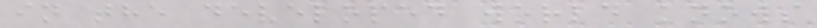in the developed world knows
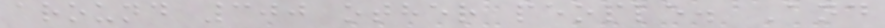around 300 other people. And
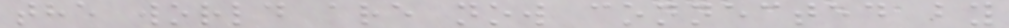the world are now connected by
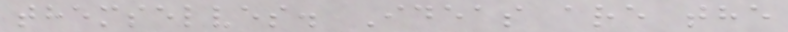themselves. Ideas are the
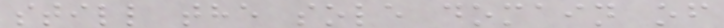still the sole domain of
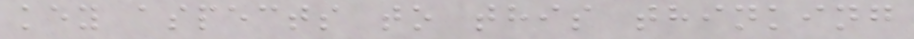key aspects to this thinking
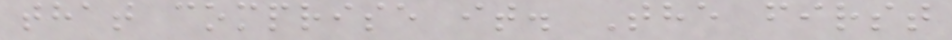that comprise it. The first
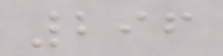296
